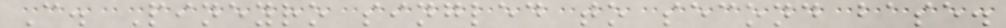C. Pineyro singled to second base.
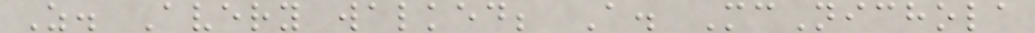Z. Avery walked; A. McNichola
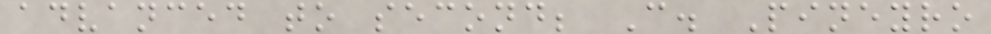advanced to second; C. Pineyro
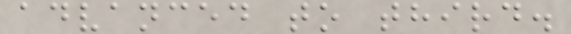advanced to third.
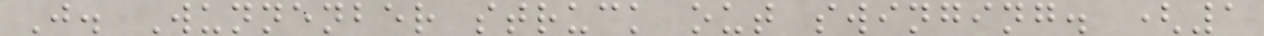J. Wunnenber struck out swinging. (1
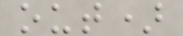out)
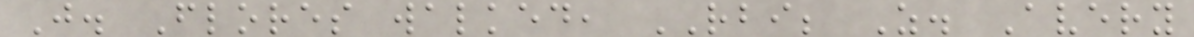J. Flores walked, RBI; Z. Avery
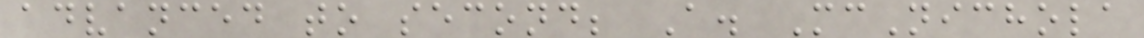advanced to second; A. McNichola
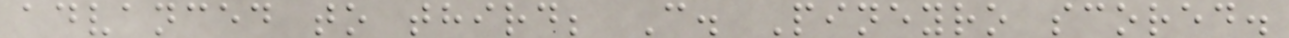advanced to third; C. Pineyro scored.
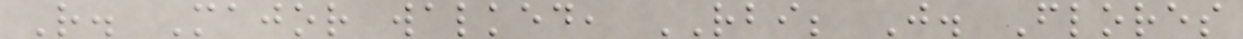R. Major walked, RBI; J. Flores
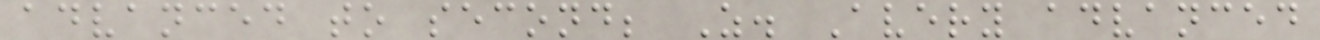advanced to second; Z. Avery advanced
